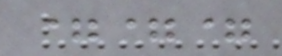===
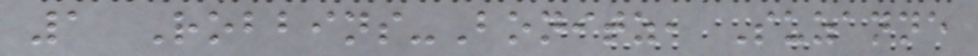1 Robbins-Bonitz, Suzanne
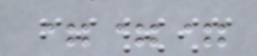===
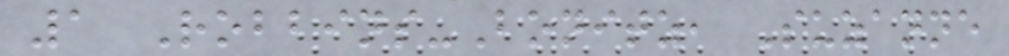1 Robbins-Bonitz, Suzanne
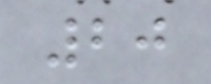20
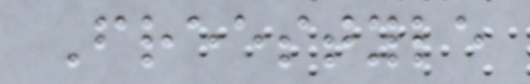Freestyle
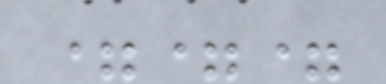===
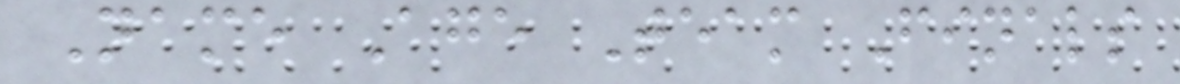Name Age Team Finals
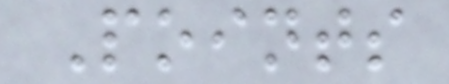Points
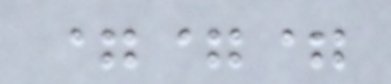===
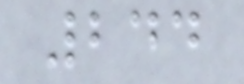244
